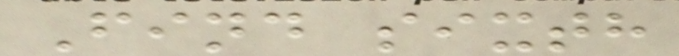Find sixth
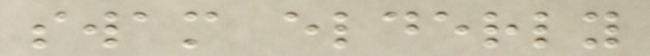swam elderly
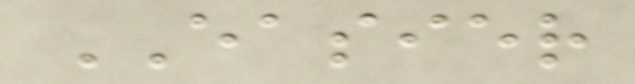EASIER
